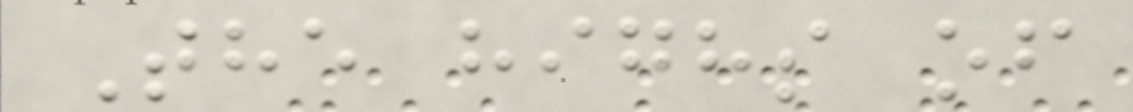The highs of
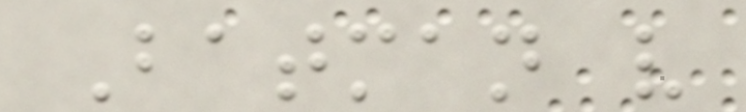Batman v
